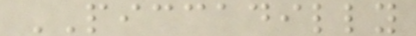PICCADILLY
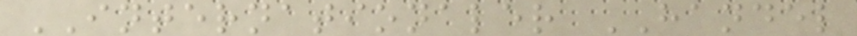INTERNATIONALER HANDEL
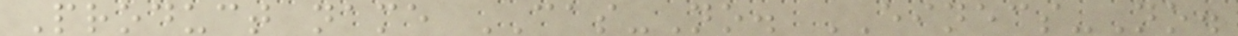Product name CAS-No. EINECS-No.
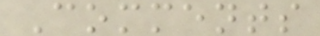Comments
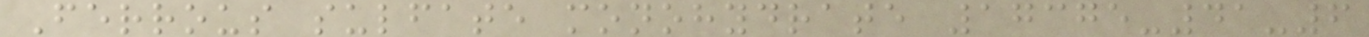Ferrous sulfate monohydrate 17375-41-6
